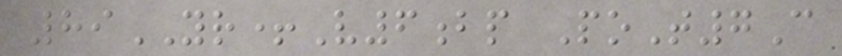89YR+V6bp PoT7C
